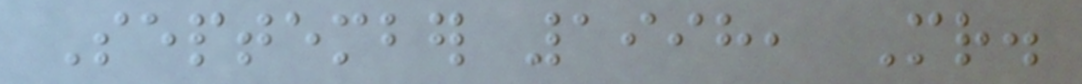September 1998, Mr.
